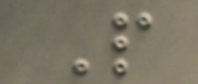P
